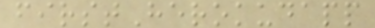firstHerokudapp
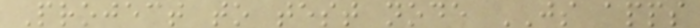Project to test node JS apps
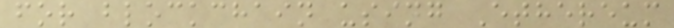for blockchain using Ethereum
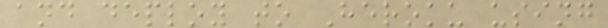and deploy to Heroku using
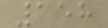158
